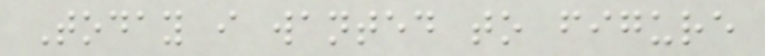Today i wanted to figure
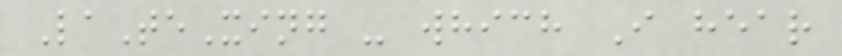LaTeXing - which I hear
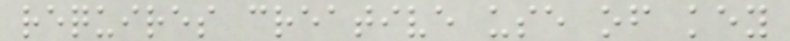requires creative use of key
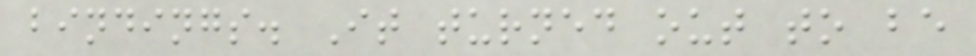bindings. It turned out to be
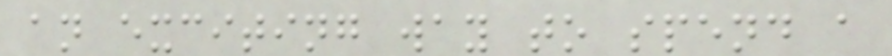an exciting way to spend a
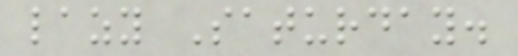lazy Saturday.
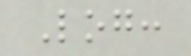Log:
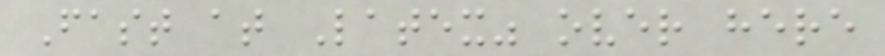Fast at Latex" over here
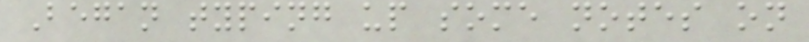Began typing up some notes on
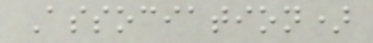Association)
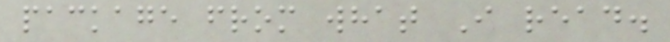package from what I read.
